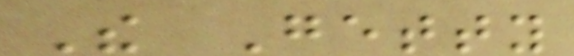The Getty
